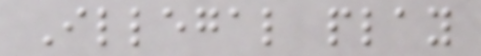Illegal play
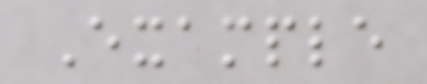Example
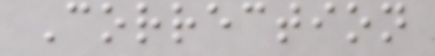Correction
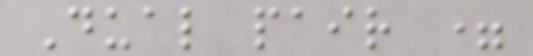Dual pair =
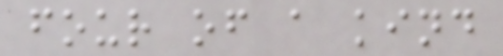four of a kind
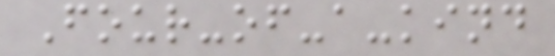Four-of-a-kind
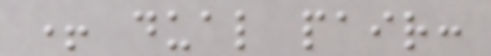+ dual pair:
